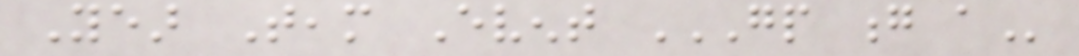Year Team Event GP G A
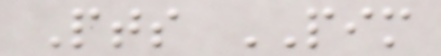Pts PIM
